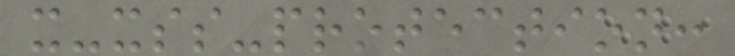x-xss-protection:
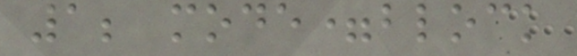1; mode=block
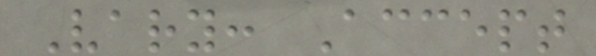Vary: Accept
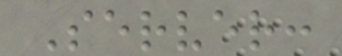Server:
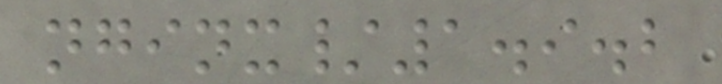nginx/1.9.2
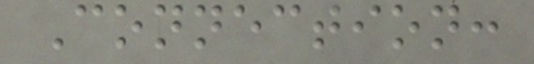Connection:
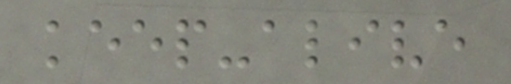keep-alive
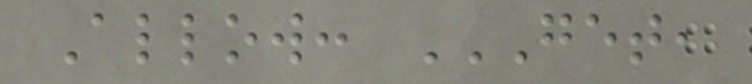Allow: GET,
